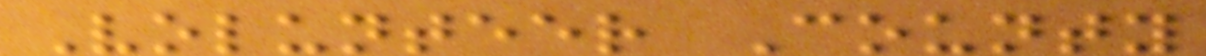Volunteer County
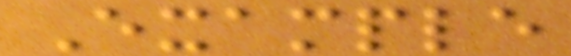Example
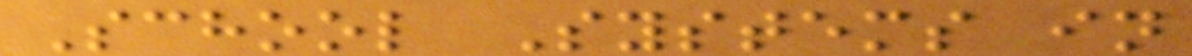School Systems in
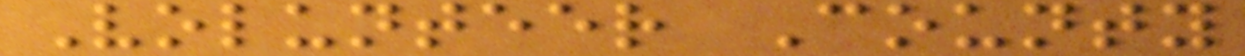Volunteer County
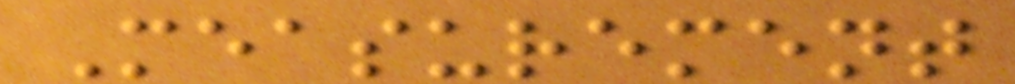Measurement
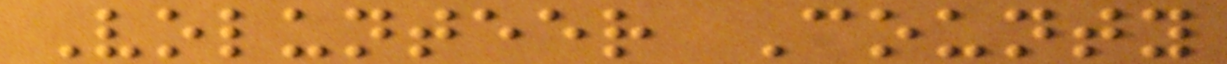Volunteer County
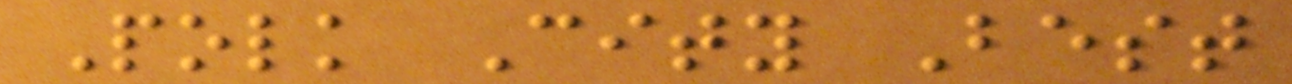Polk City Best
